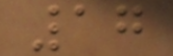17
